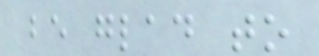be glad to
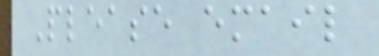Please email
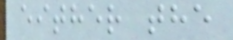either the
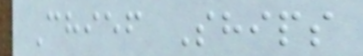Chief Ships
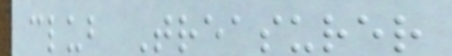club Treasurer
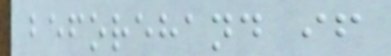beforehand if
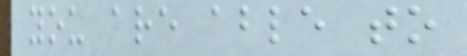you are able to
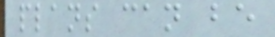plans can be
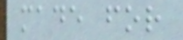made for
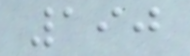190
